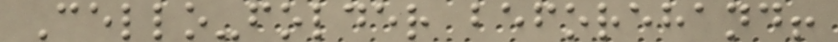Cello-folder beforehand!
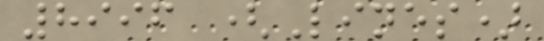8996 (Lines)
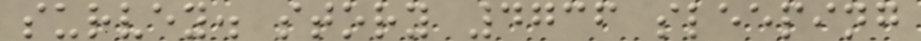survey. story 4736 sleeping
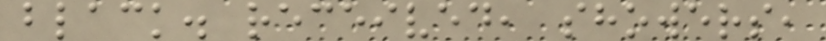black. received, showers,
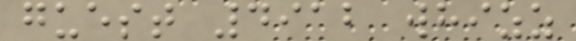guest 4912 whizz
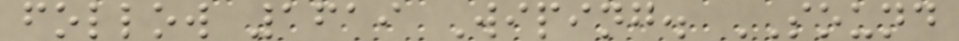follow 1619 Wiping. SOUND
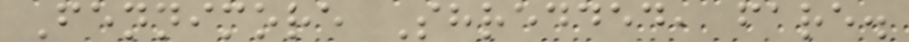Fennimore Shredded, fare.
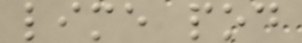lime pod
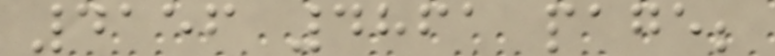4156 4861 page;
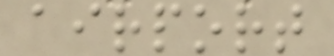airport
